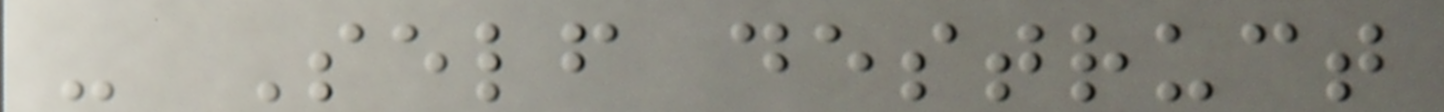- Self destruct
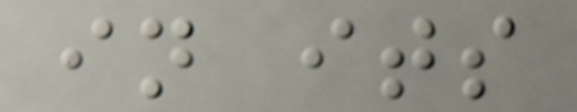in its
